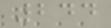244
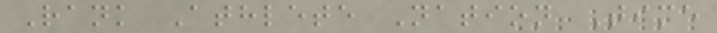Rank Athlete Nation Time
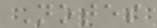Notes
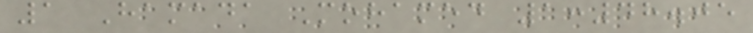1 Hamada Mohamed 1:48.05
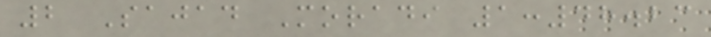2 Sajad Moradi 1:48.23
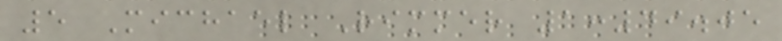5 Michael Rimmer 1:49.05
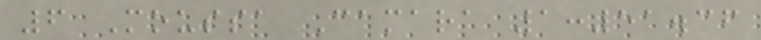6 Moussa Camara 1:51.36
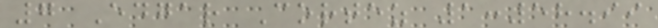7 Edgar Cortez 1:58.99
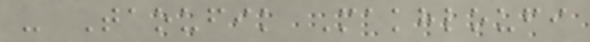- Taoufik Makhloufi
